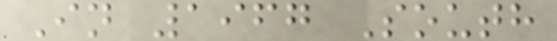In 1967 South
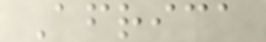Africa
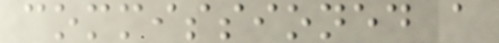commissioned a
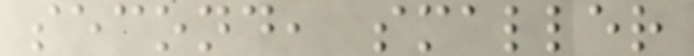second, smaller
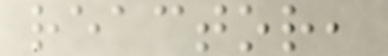reactor,
